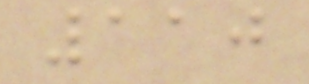110
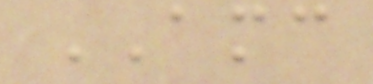AMC
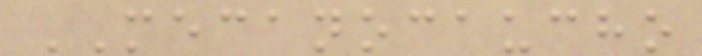MECANOCAUCHO
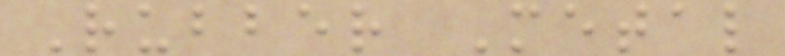Rubber Metal
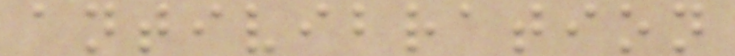antivibration
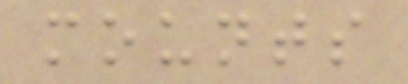mounts
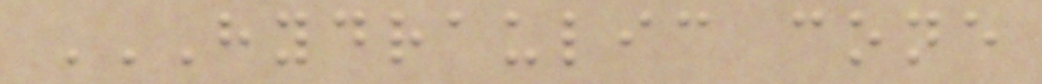HYDRAULIC CONE
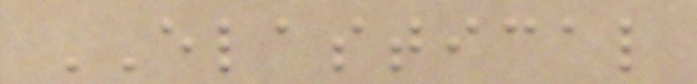ELASTICAL
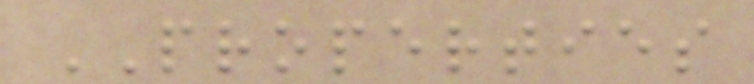PROPERTIES
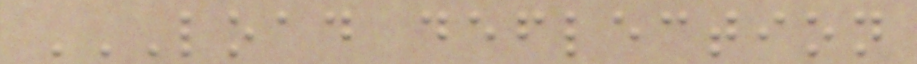LOAD DEFLECTION
